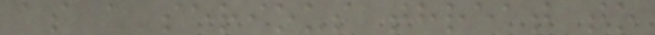as a serious threat to
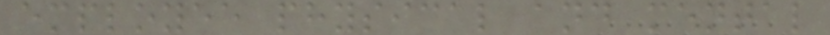employee physical and mental
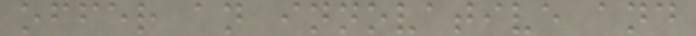offer an innovative and
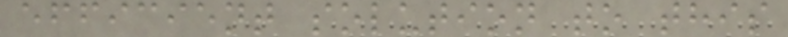efficient solution to this
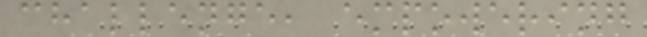challenge, empowering
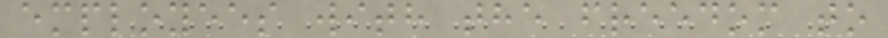employees with the freedom to
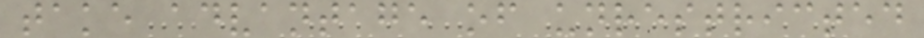take advantage of unrestricted
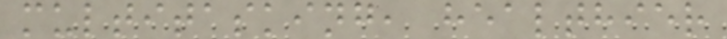multitasking, healthier
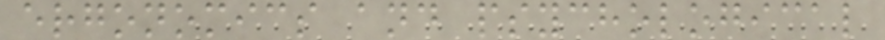ergonomics and psychological
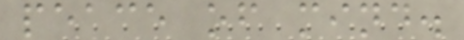peace of mind.
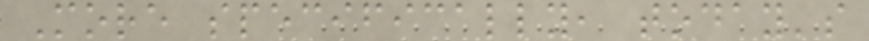More specifically, today's
